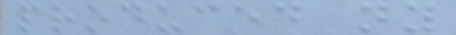produced ny
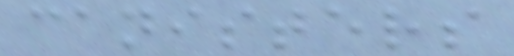canisters
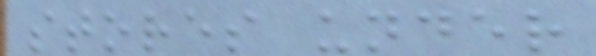stores under
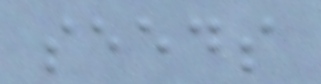seeds
